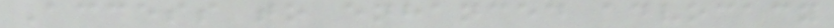Access to enhanced advocacy
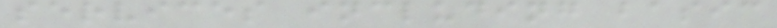services including basic
